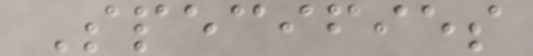Specifies
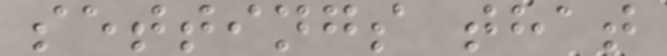settings that
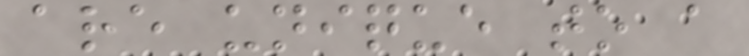are unique to a
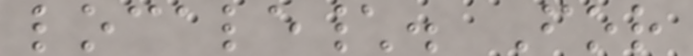locale\. For
